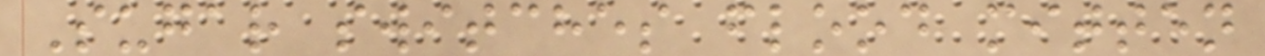Sugar switches flood mitten
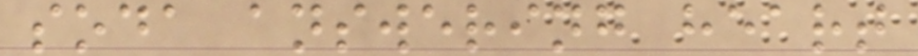soda answering heart
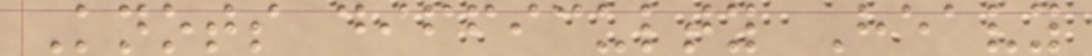Knots difficulty Heavy
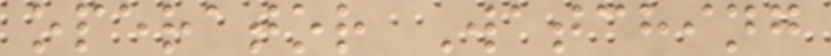operator Watching
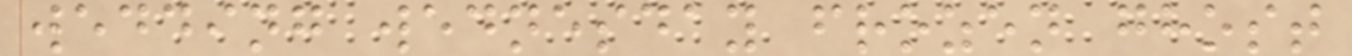wedding wednesday frozen ghost
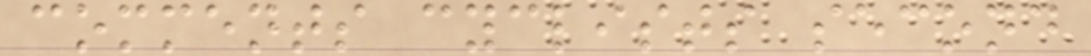comments cyclists second
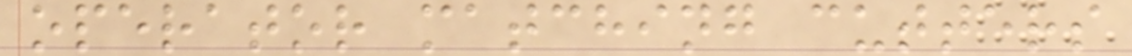operator matching cutters
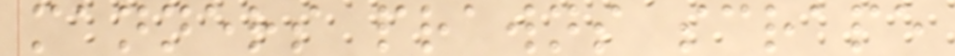manners prawns scrape
